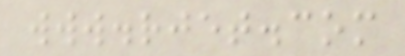www.rjet.com
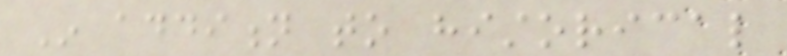In addition to historical
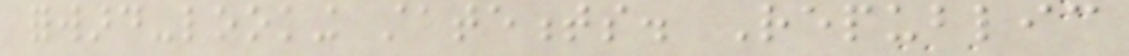forward-looking statements. Republic
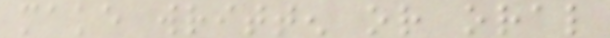make written or oral
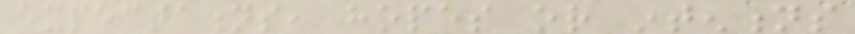expectations, hopes or intentions
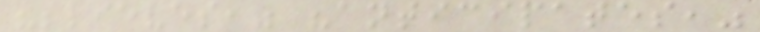"believes," "anticipates,"
